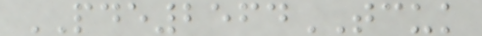PDE2564TCUK
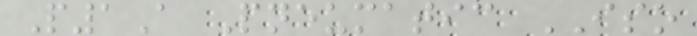P1A Pneumatic ISO
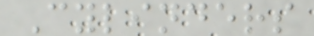Cylinders
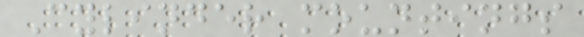Cylinder mountings
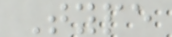Type
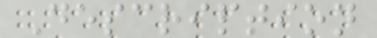Description
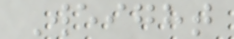Weight
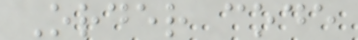Order code
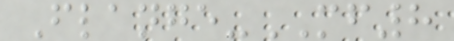Flange-MF8
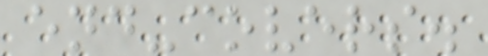end-covers.
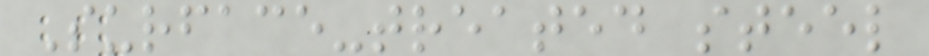Surface-treated steel
